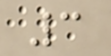3
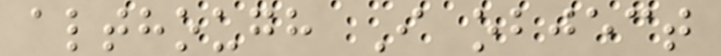although I object
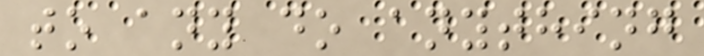to any do anything
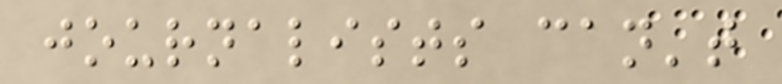journalists can't
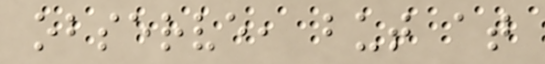observe, but at
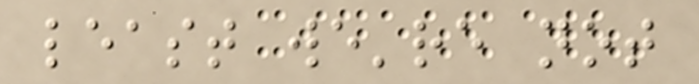least we're not
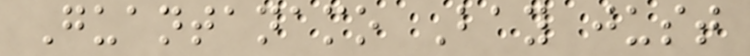Guantanamo Bay just
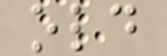old
